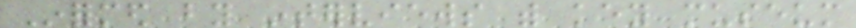Informed by interviews with key museum
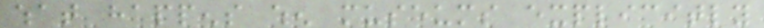what happens when museums explicitly
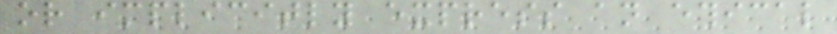or implicitly express an ethical
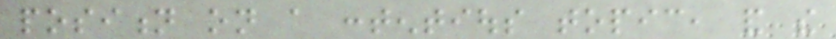position on a contentious topic, and the
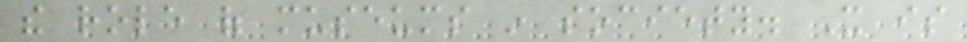the role of museums in society. It is
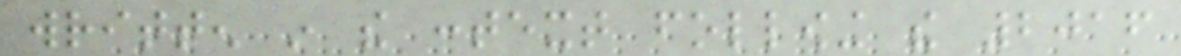written in the context following the 2016
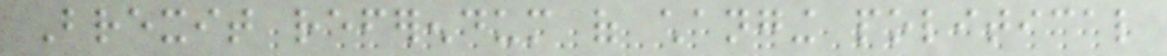Brexit referendum of changing political
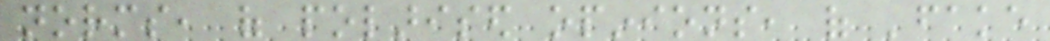norms, of polarised opinions, of 'fake
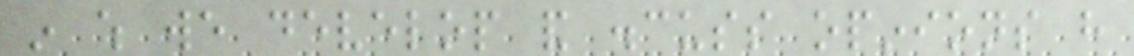in which we develop and discuss opinions have
